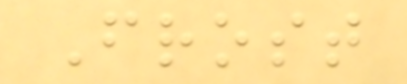Frost
